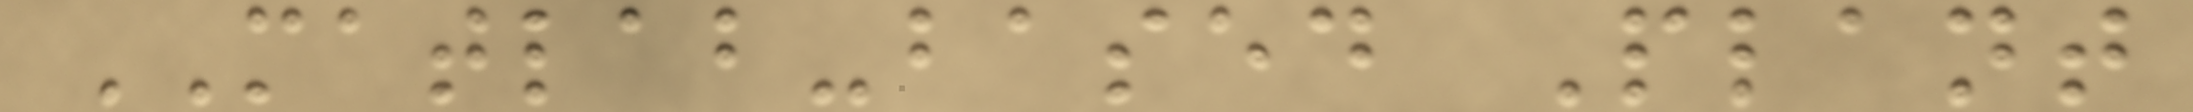MATLAB-based Plant
